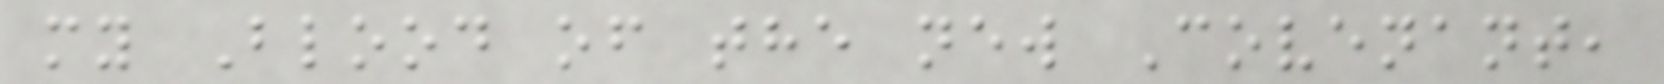my Blood of the new Covenant,
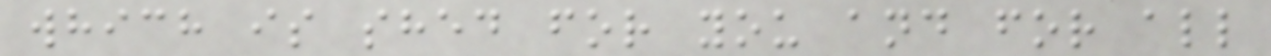which is shed for you and for all
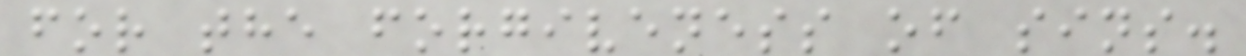for the forgiveness of sins.
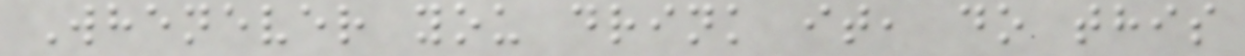Whenever you drink it, do this
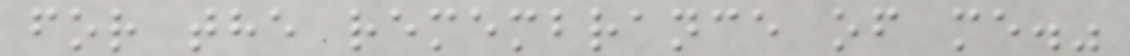for the remembrance of me."
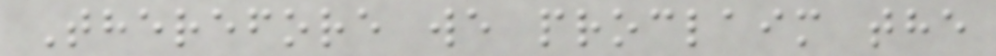Therefore we proclaim the
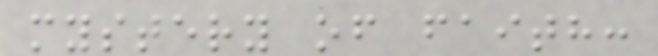mystery of faith:
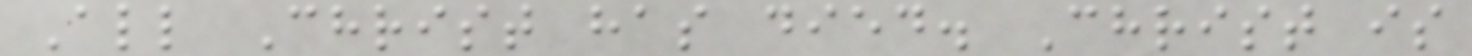All Christ has died. Christ is
